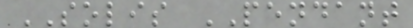SOLIS PENDANT
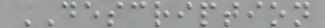DESCRIPTION
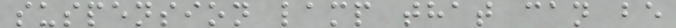suspension lamp that can be
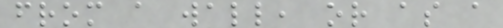from a wall, or as a
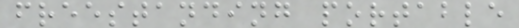freestanding portable
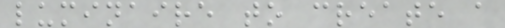luminaire to create a
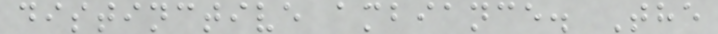distinctive ambiance. The
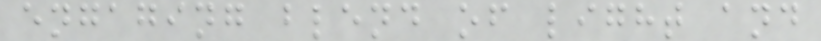engaging blend of light and
